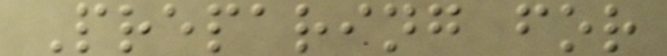Preparing for
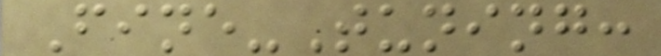Fine-Tuning:
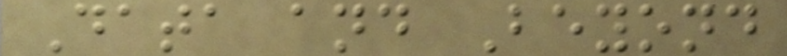Data and Beyond
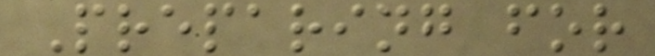Preparing for
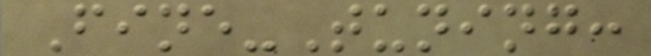Fine-Tuning:
